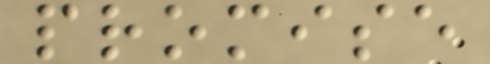promise
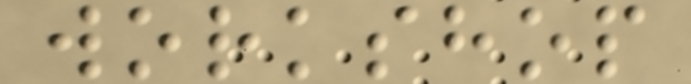workshop
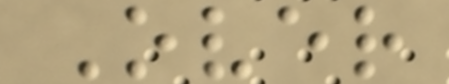Over
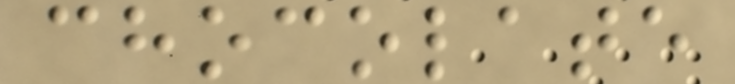chocolate
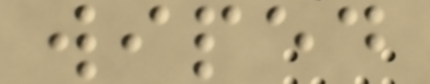wiped
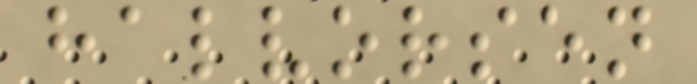halvorsen
